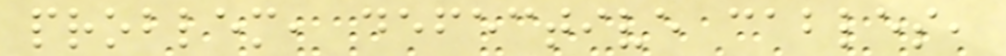problem, defective cables,
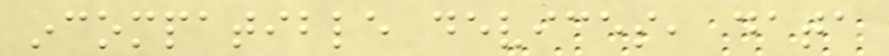incompatible devices, data
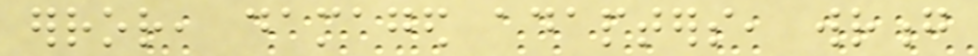error, damaged adapters, wrong
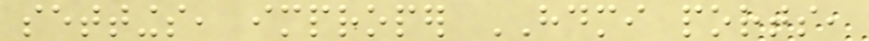settings, improper HDMI ports,
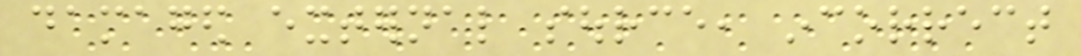damaged external source, incorrect
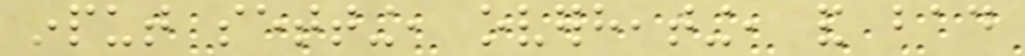input setting, overheating, and bad
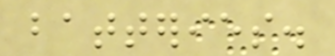batteries.
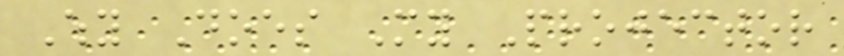Why Does My Projector
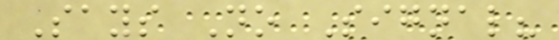Says No Signal?
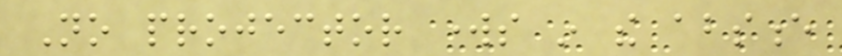No projector works in the absence
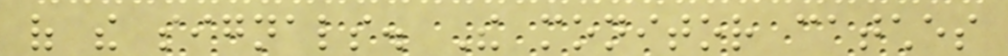of the signals. The monitor catches
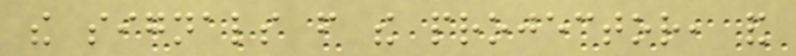the signals from the projector, and
